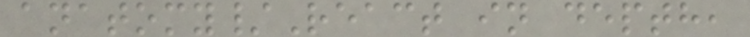anatomy/React in depth,
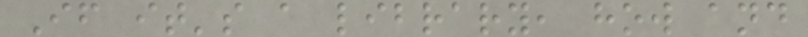If it's a library, how and
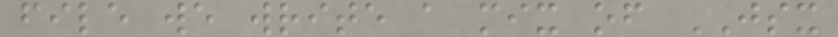file we write a mix of JSX
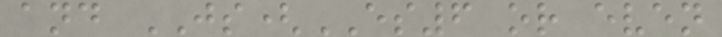and JS(ES6 or even
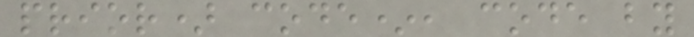prior) code*, code by
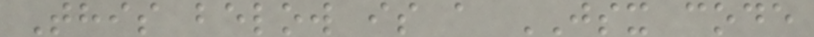This below is a JSX code
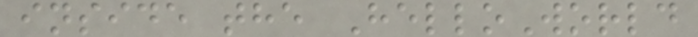inside the HelloWorld
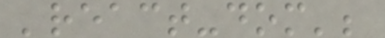'react-dom';
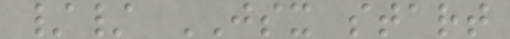// JSX start
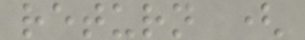return (
